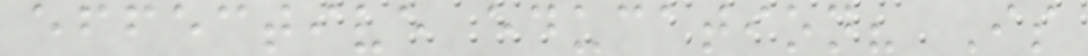effective education? Is
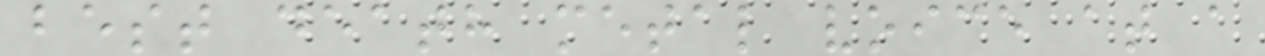best death metal voice at a
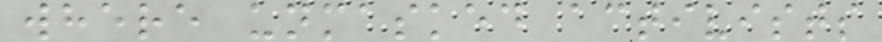where unmasked activists
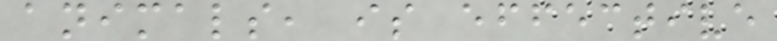animals, is effective
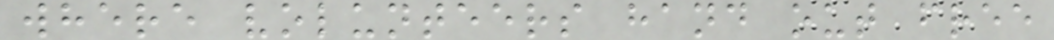where volunteers hand out free
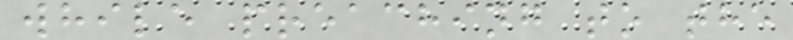while preaching to the
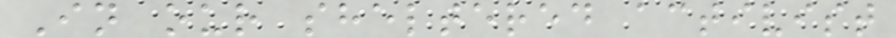In our sheltered activist
